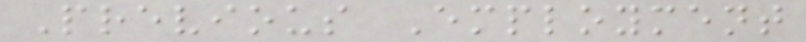Previous Employment
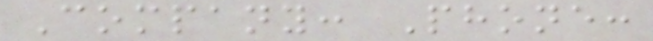Company: Phone:
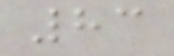83
